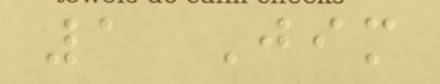1 Jim
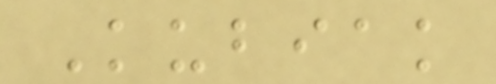Kubiak
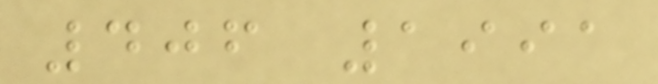406 1991
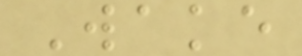Wake
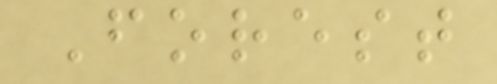Forest
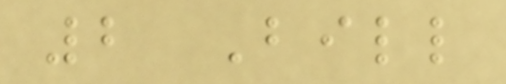2 Bill
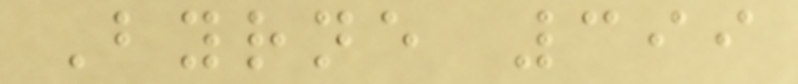Byrne 399
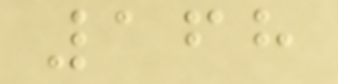168
